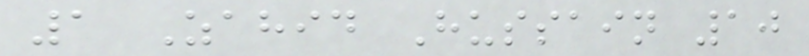1 Zahid Hussain 10
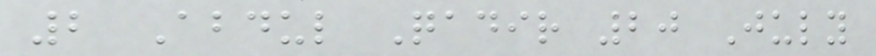2 Abdul Qadir 20 July
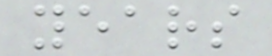years
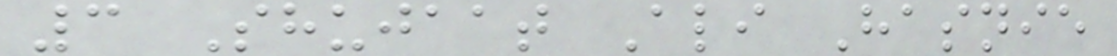3 Shujaat Ali Hasnie
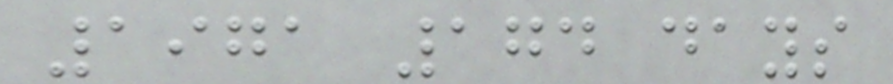1971 174 days
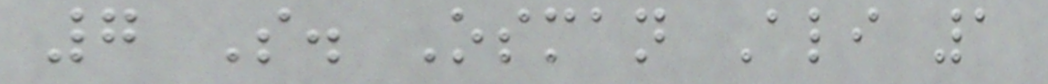7 S. Osman Ali 1
